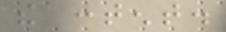the content.
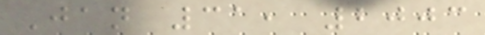Jan 31, 2003
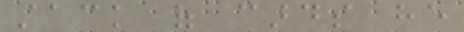stack of cards he
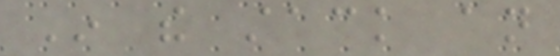In the stack an
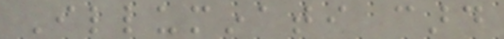Illuminati card
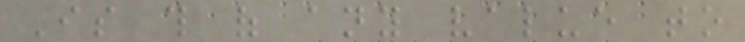Is this of any value to
